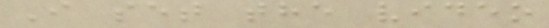I set the video
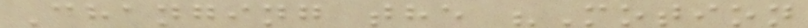Changing the "Motion
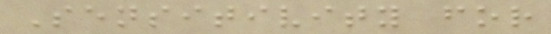Sensitivity for
